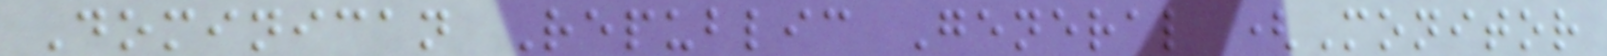Dominican Republic General (Monitor
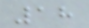18
